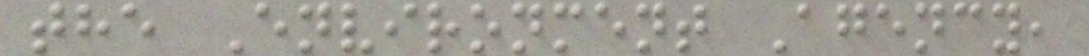the Environment Agency,
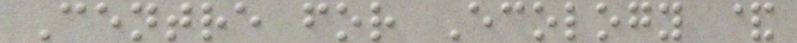Centre for Ecology &
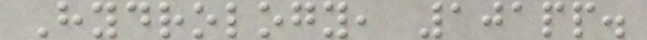Hydrology, 101pp.
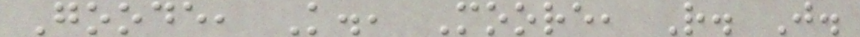Goode, K., Moore, R. J.
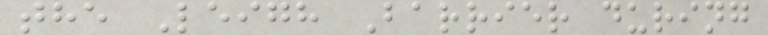the Leigh Barrier during
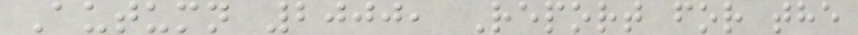Autumn 2000, Report for the
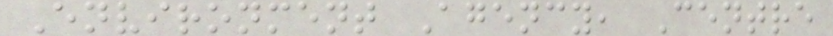Environment Agency, Centre
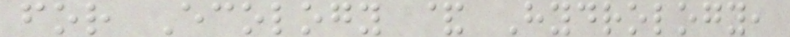for Ecology & Hydrology,
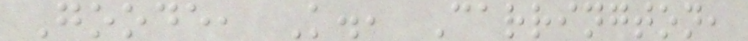Goode, K., Carrington,
